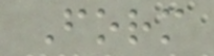Form
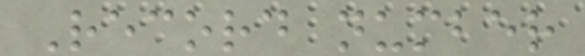Record number
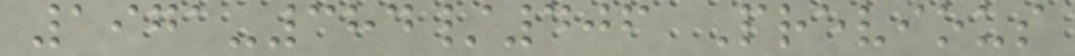1971-384/406 Previous
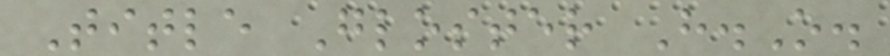Title Gloster H.O.
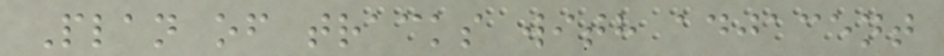Plan of tracks with adjacent
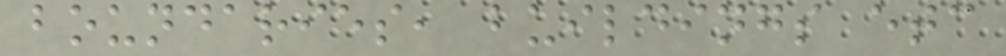boundaries, buildings etc
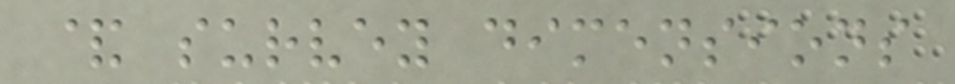& survey dimensions
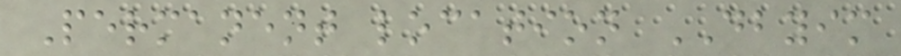Permanent location DBYIM
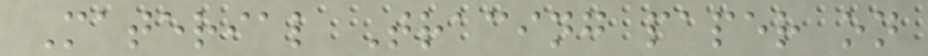Material Tracing paper on
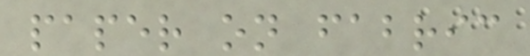paper on fabric
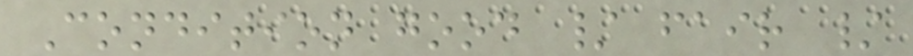Condition good / fair /
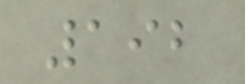192
